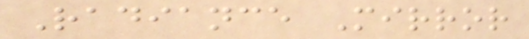Radiance Mirror
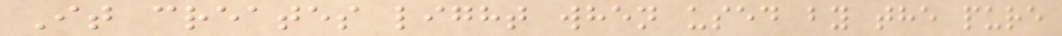It creates light when used by the pure
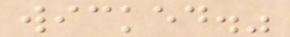wicked."
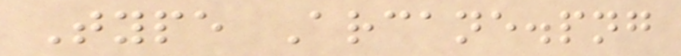Type Arcane.png
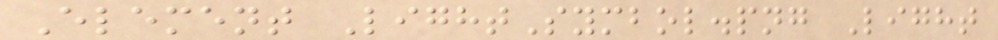Element LightSymbol.png Light
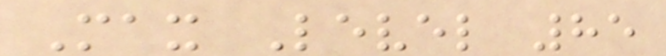Max Level 85
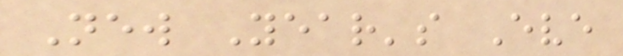New Year's Eve
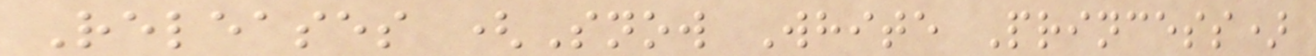Releases (Snow White Princess)
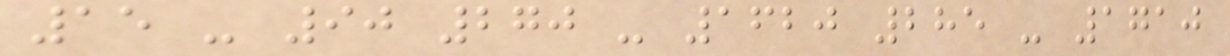15 - 90 270 - 1620 285 - 1710
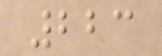223
